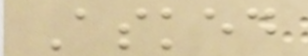Asked
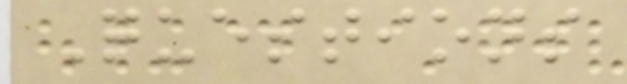Questions
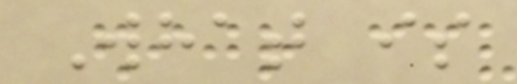What is
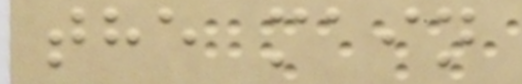the main
